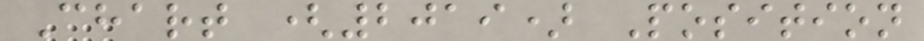Chart (2019) Position
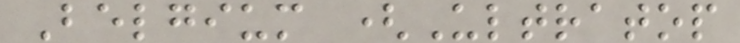Belgium (Ultratop
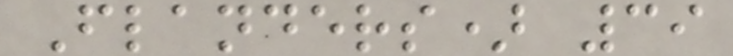Flanders) 39
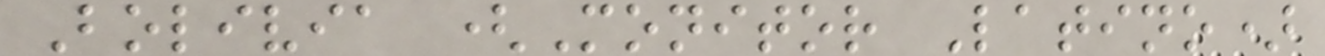Bolivia (Monitor Latino)
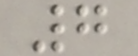7
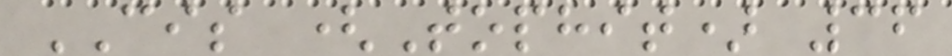CIS (Tophit) 36
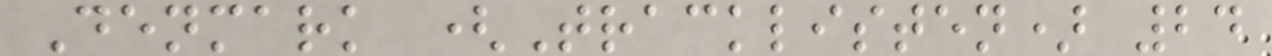Denmark (Tracklisten) 24
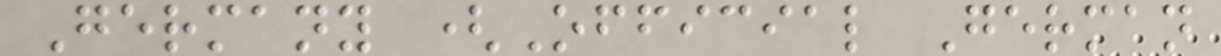Germany (Official German
